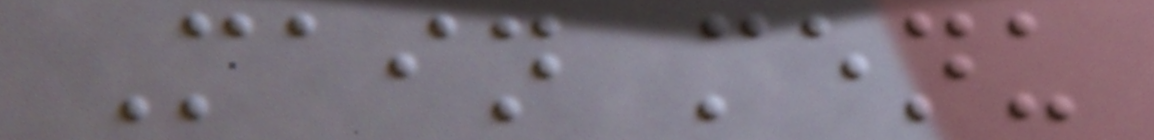Main menu
